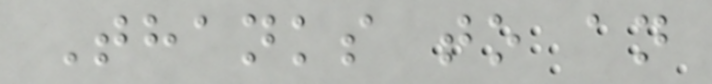Thanks to an
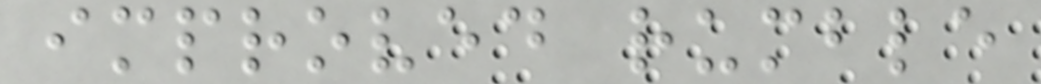improved rumble
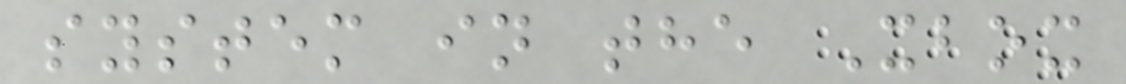system in the Xbox
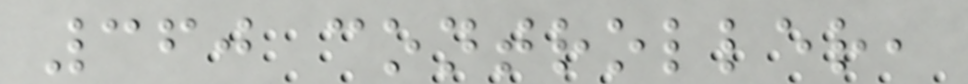360 controller,
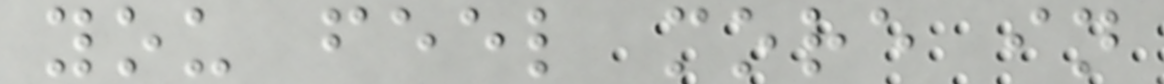you feel more in
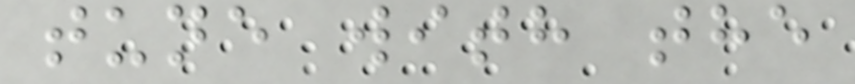tune with the
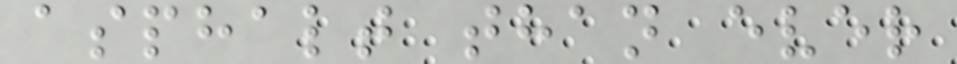asphalt than ever
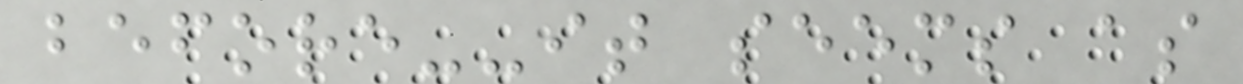before--it seems as
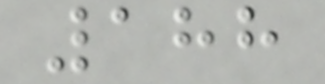188
